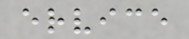ervice
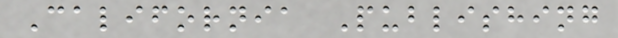California Publishing
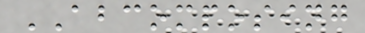ABCOMPOSING
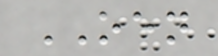OEN
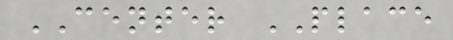CENTER PLACE
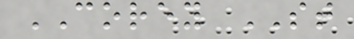COREY ST
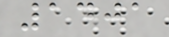1401
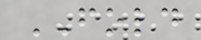FOLD
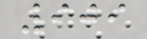909
